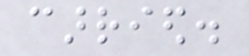carried.
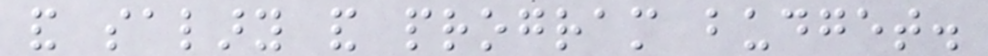and salary and program budget.
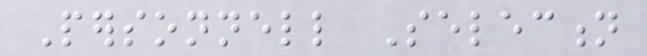Personnell Selection
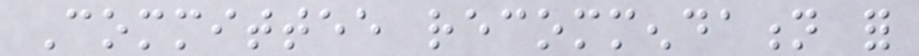Committee recommendation for
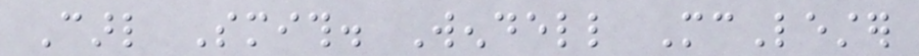Carl Smith. Wendell McLester
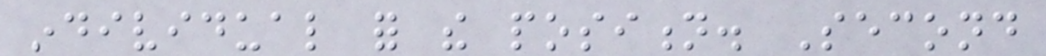individual for the position. Second
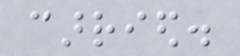carried.
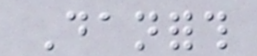Danforth
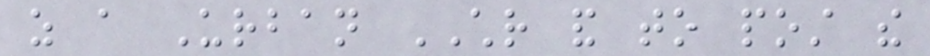as a Urban CHR and to post the
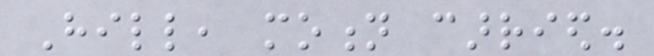Hill, motion carried.
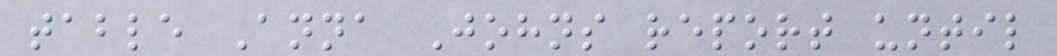table Anna Johns report until
